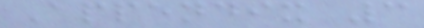Appendix 3
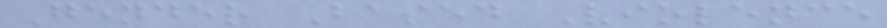Gender Based Violence
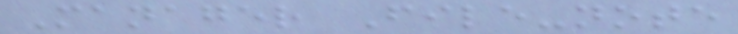Manager File-note
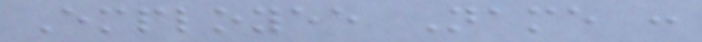Employee Name :
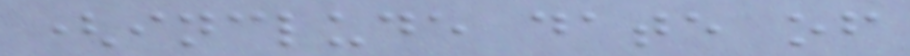(include date of
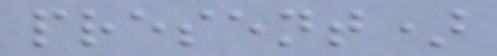present)
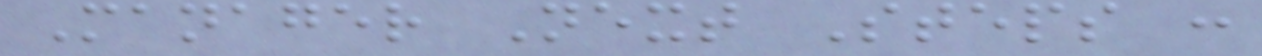Manager Next Steps :
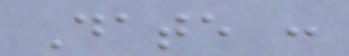Date :
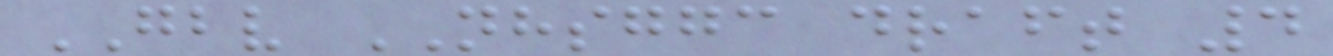GBV NHSGGC draft 4
